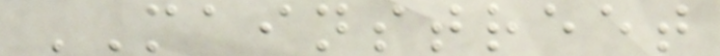MAINSTREET
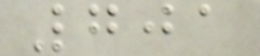701
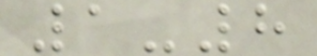1-8
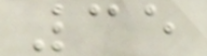35
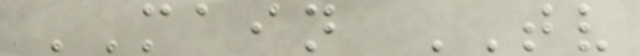MAIN TV
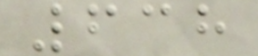638
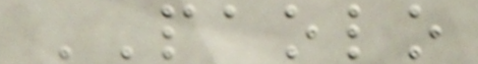PAOLO
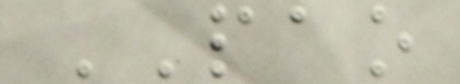PAO
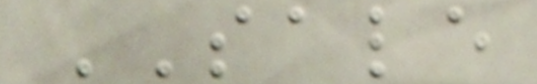SALE
